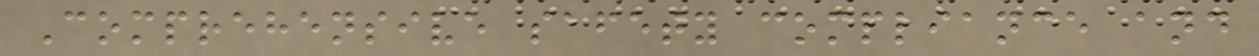Comprehensive safety compliance and
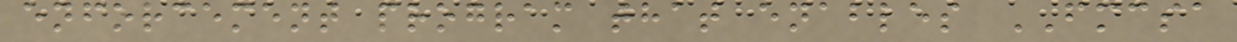enforcement program that enables FMCSA
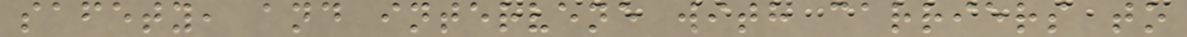safety, and intervene with carriers to
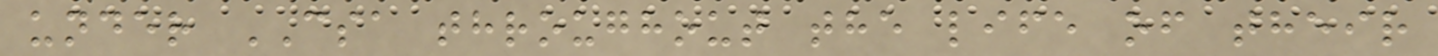under CSA throughout the life of their
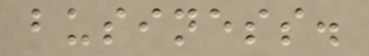business.
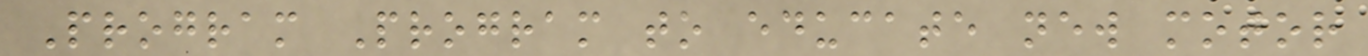Program Program to educate new motor
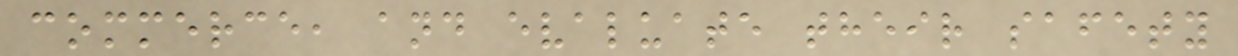commerce, and evaluate their safety
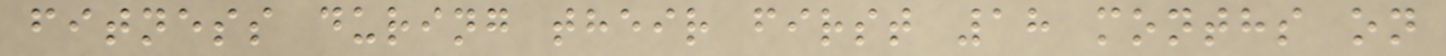fitness during their first 18 months on
